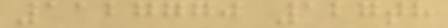1127770 127th
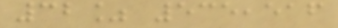32% 535,516
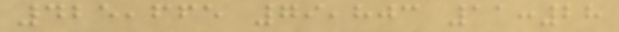425,665 79,803 11:28
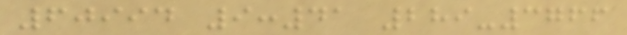60994 9:41 289-3766
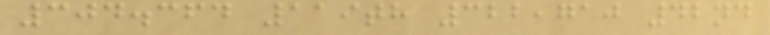304.364 119th 322,710 42nd
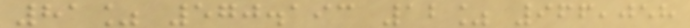81% 570.193 12% 966,058
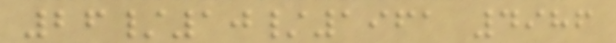26/10/1961 4986
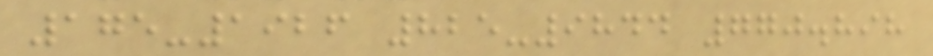175-1926 825-9844 770.898
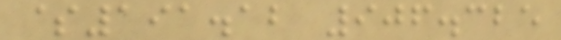$191.12 906.325
